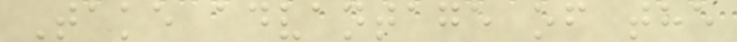Take advantage of the
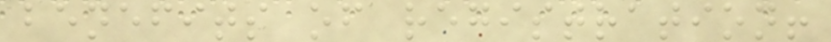benefits of registration!
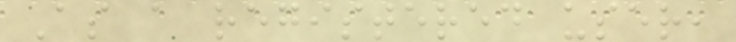As a registered user,
